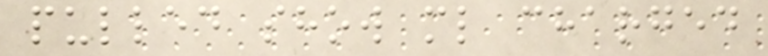pulled show ml charged
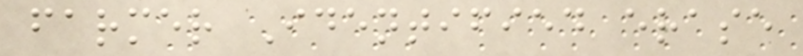farmer Identified erase
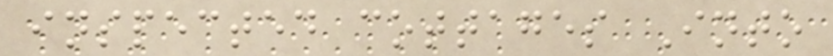inspected cottages Into
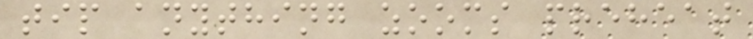tip anything zooms preheat
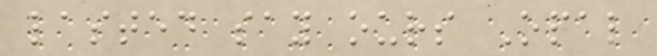lasted say ours Opal
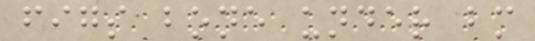figs bone under bm
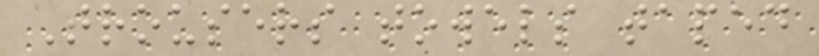Trousers towels taped
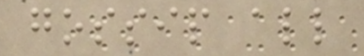gossip all
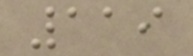119
